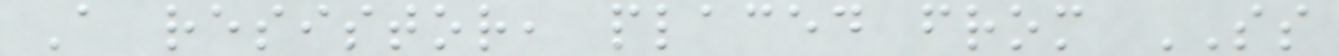A resistor, placed from SS
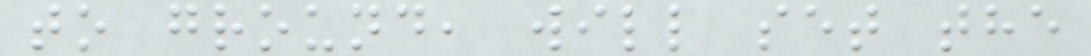to ground, will set the
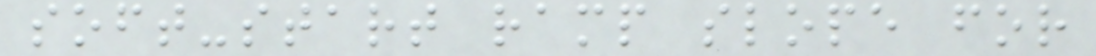soft-start ramp slope for
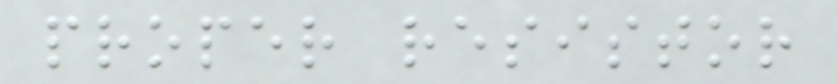proper resistor
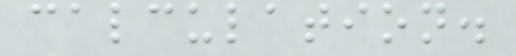calculation.
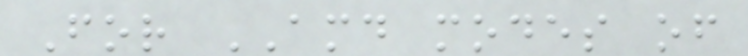For AMD modes of
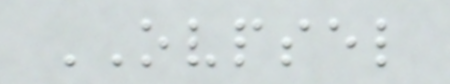OVPSEL
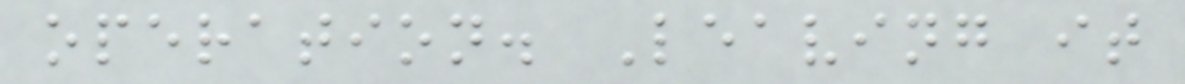operation. Leaving it
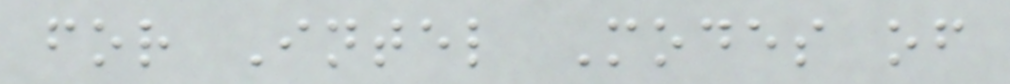for Intel Modes of
